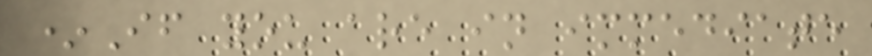*If you are in immediate
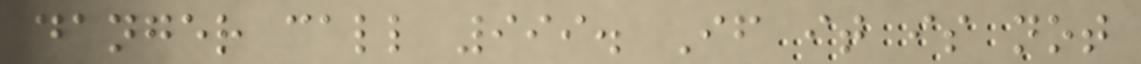danger call 999. If it is not
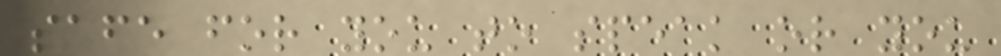safe for you to speak or you
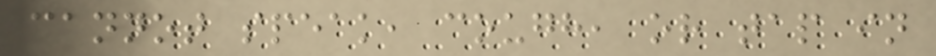cannot speak, cough, or tap in
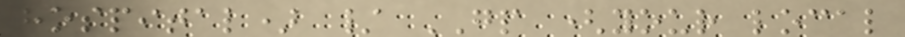hospital) / GP (your local
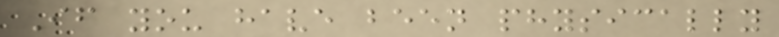If you have been physically
